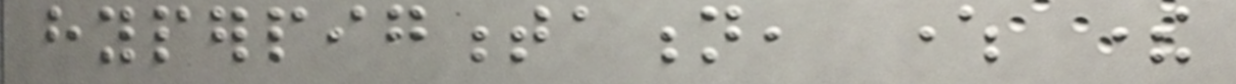hyperpigmentation, where there
